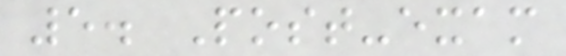5. Post-exam
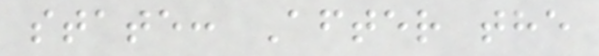state: After the
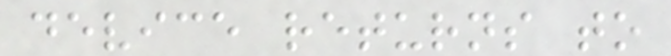device returns to
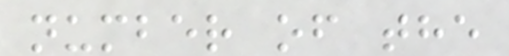number of the
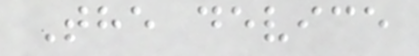The device
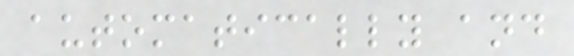automatically and
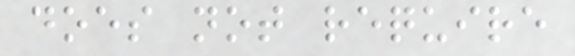does not require
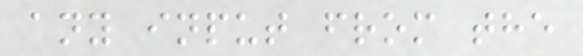any input from the
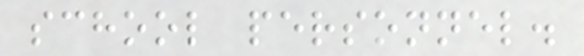school personnel.
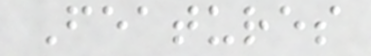Features
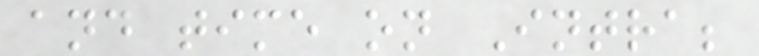and time on Intra;
